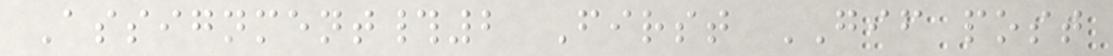Assignment#2 First GIF post
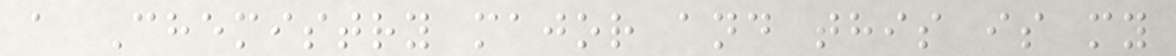a Chemistry major and this is my
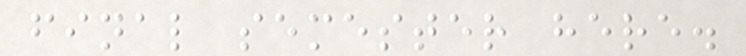final semester here.
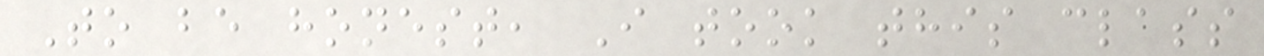To be honest, I took this class
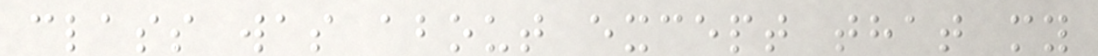class was about except that my
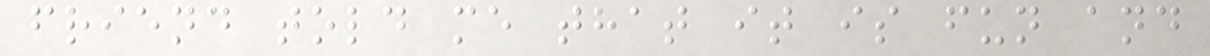friend told me that it is fun and
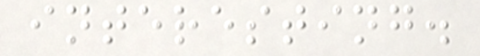interesting.
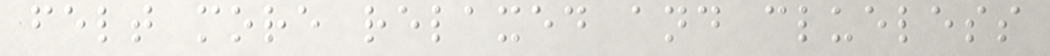felt more relaxed and clueless
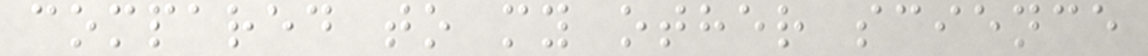compared to my other science
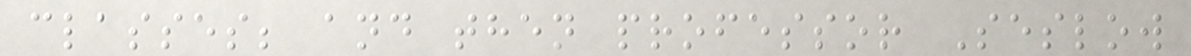classes; and then professor Seslow
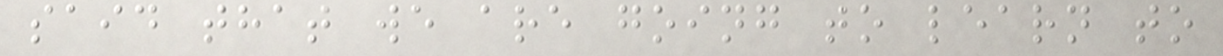said that we are going to learn to
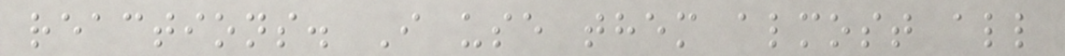reactions. I use them almost all
